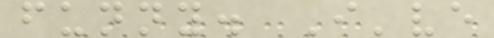funny. I've
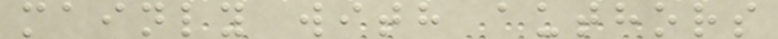mainly with authors
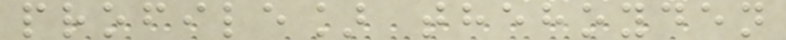profile] thehoyden
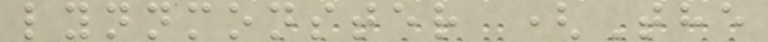lynnmonster (The
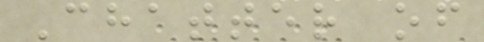Chatter of
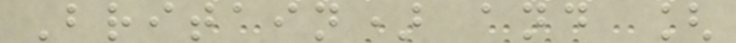Britain) and [
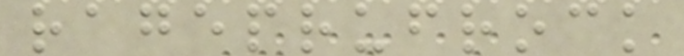rageprufrock
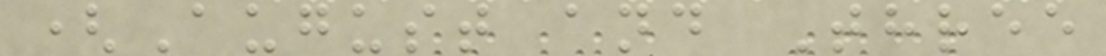(August and Three
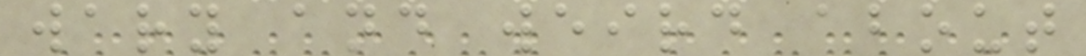wary and weird about
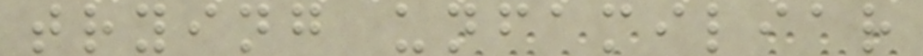trying unfamiliar
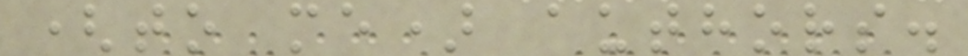(to me) authors.
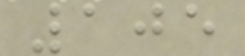105
